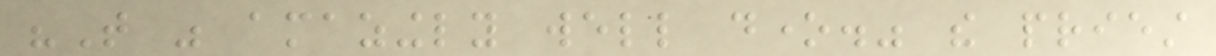"That was amazingly well done." the priest
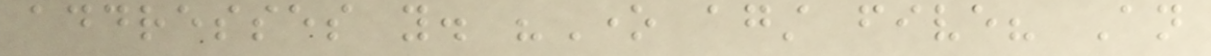addresses you. "One against five? An
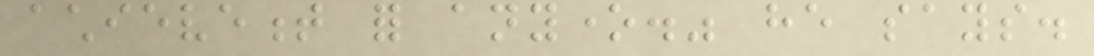achievement for anyone." he says.
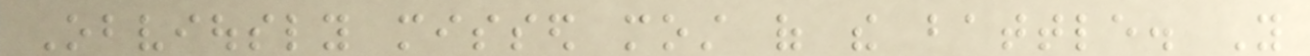Obviously missed most of the battle. You
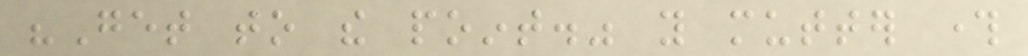"Get to the point." you mutter through
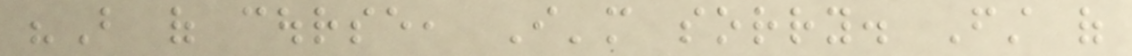"But of course, I'm sorry. First of
